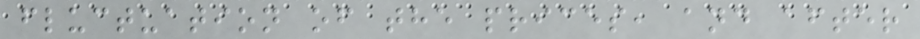fluctuation of the prices, and after
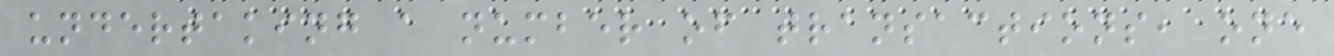undertaking a number of transactions, one
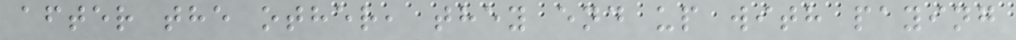after the other, they end up with paying
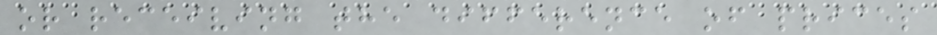or receiving the difference of prices
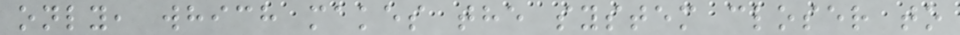only, which makes the system closer to
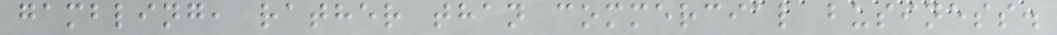gambling, rather than commercial business.
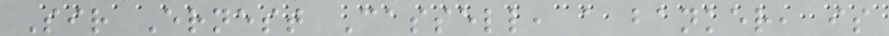Sir Ernest Cassell, a banker, is
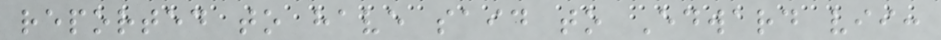reported to have said to Edward vii:
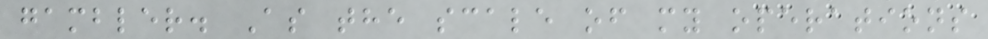gambler. As the scale of my operations
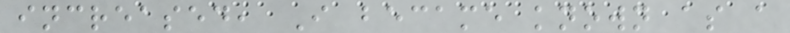increased, I became known as a
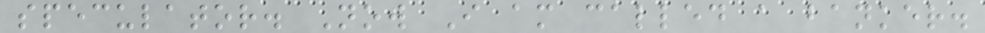speculator. Now I am called a banker.
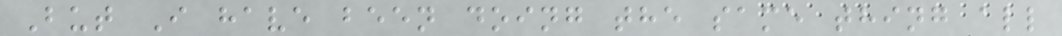But I have been doing the same thing all
